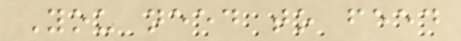You need to feed
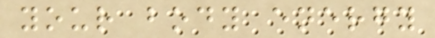your body energy
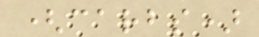(carbs)
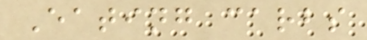Eating carbs
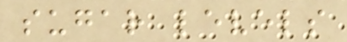sugar levels
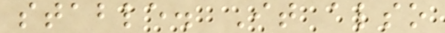stable. It also
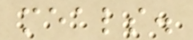meals.
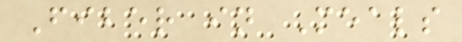Fiber in Meals
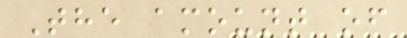The amount of
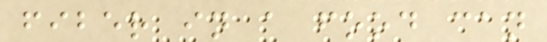fiber in a food can
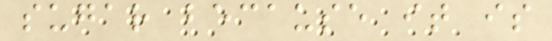sugar because it is
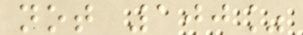not 100%
